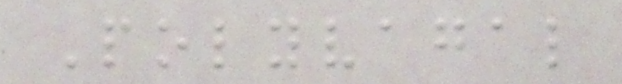Polyvagal
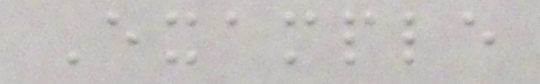Example
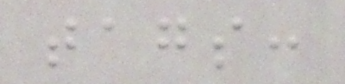tags:
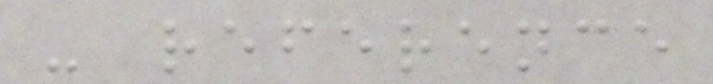- reference
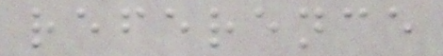reference
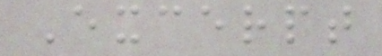Excerpt
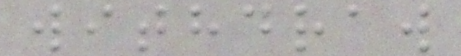withdraw
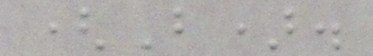(B).
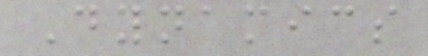Dynamics
